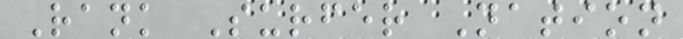Rank Surfer Nation
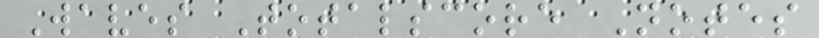Waves Totalscore Notes
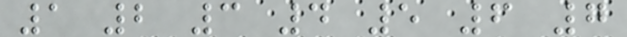1 2 3 4 5 6 7
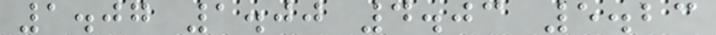1.07 1.00 4.03 5.23
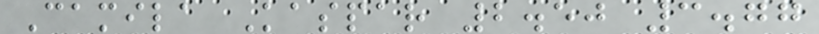Camila Kaspar 2.50 3.77
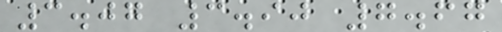3.07 3.90 7.67
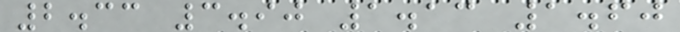2.33 3.90 1.13 1.60
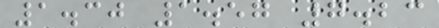1.30 1.57 7.23
